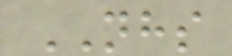NHS
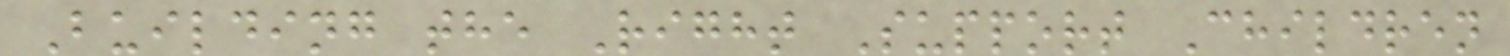Building the Right Support Children
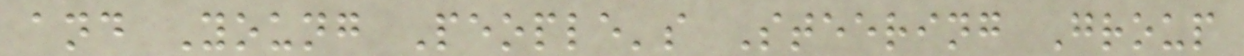and Young People's Steering Group
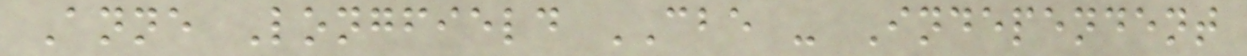Anne Longfield CBE - Independent
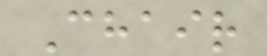Chair
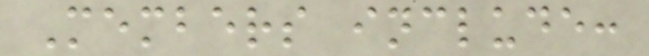Members include:
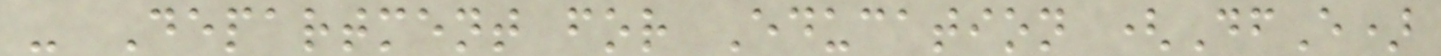- Department for Education (DfE)
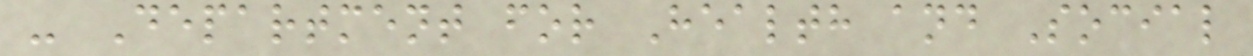- Department for Health and Social
